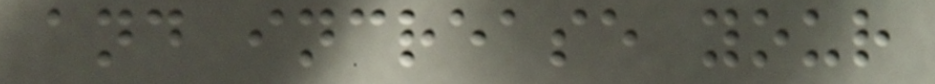and increase your
